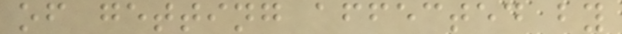of getting affected by
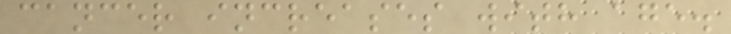cancer increases with age.
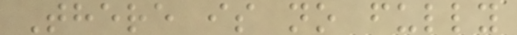There is no fully
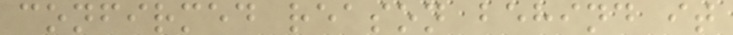confirmed reason behind it
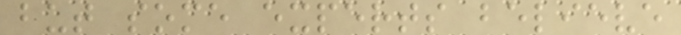but some experts believe
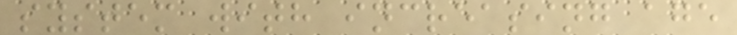system with increasing age
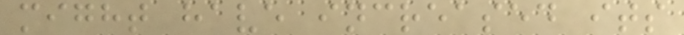might have increased its
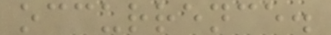occurrence.
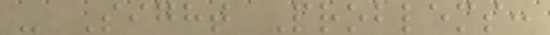- Sight Problems:
